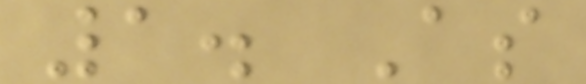1. As
